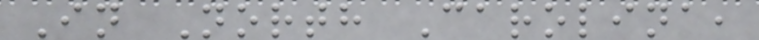In North Carolina,
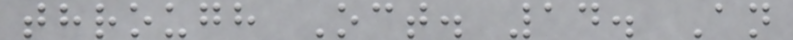through Oct. 14. An
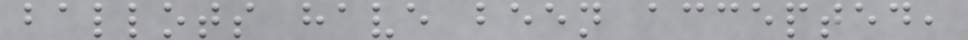ballots have been accepted,
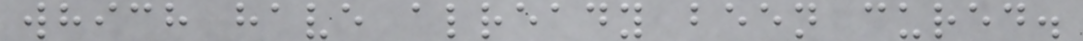which have already been cured.
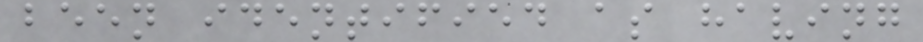been identified as having
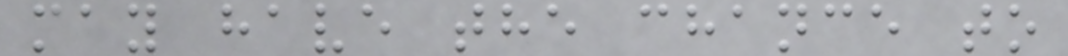may have the chance to
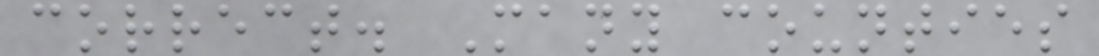correct. Many counties
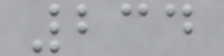234
